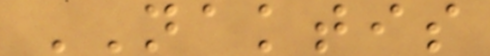NAKTIS
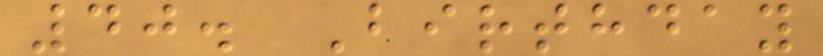40. Birthday
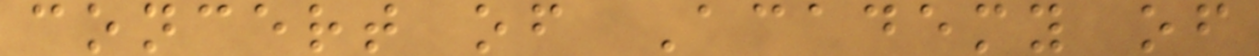concert of Academy of
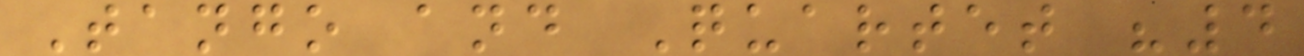Tango and Quartet "4
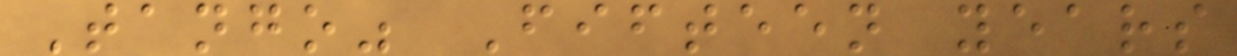Tango" Fifteen years
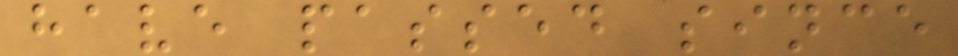have passed since
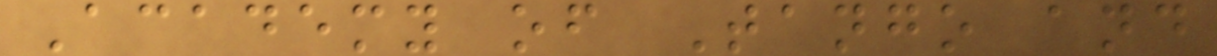Academy of Tango and
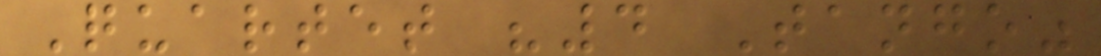Quartet "4 Tango"
